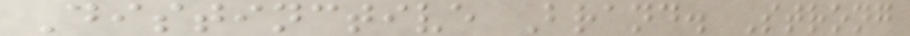Distinctive Brand. Strong
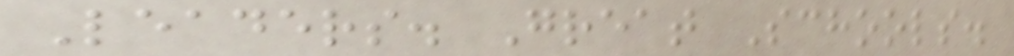Leaders. Great Schools.
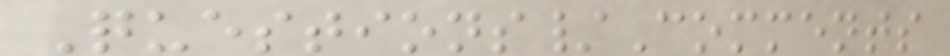Questions/Comments
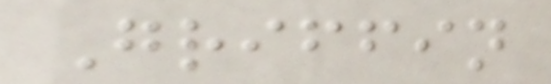Griffin
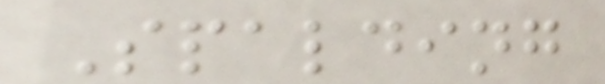Spalding
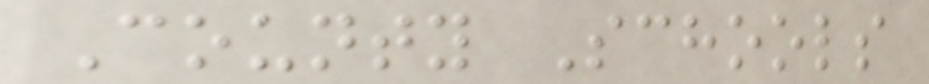County Schools
